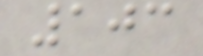103
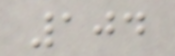104
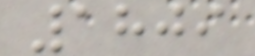1809
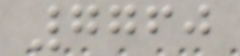7760
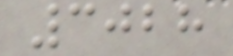3028
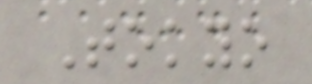Tokyo
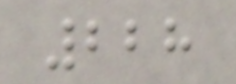228
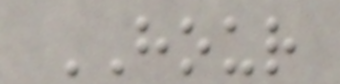HOUR
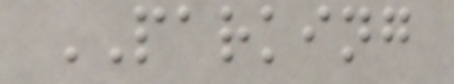PARKING
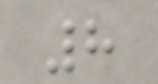8
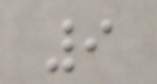9
